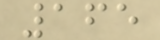165
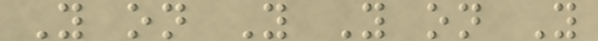Y on Y Y on Y
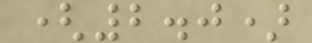(2.0)
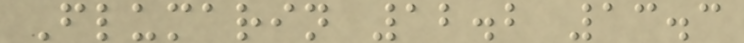Flumarin 12.2 13.3
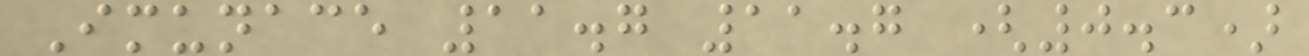Imunace 11.7 11.7 (0.3)
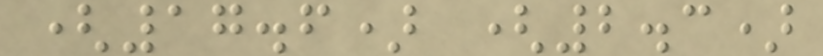(17.6) (2.3)
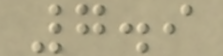7.9
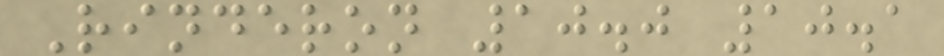Rinderon 10.0 10.1
